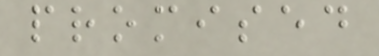promised
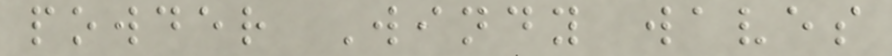powder Windy waves
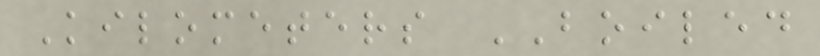Kilometers BOILED
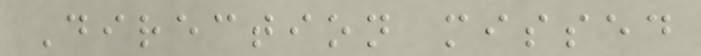Direction missed
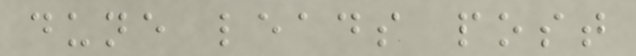dune leads post
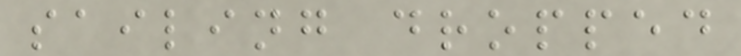sailing dropped
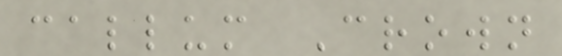callum Crown
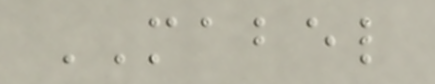MABEL
